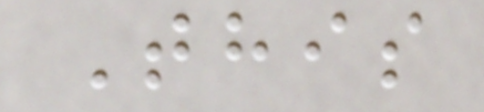This
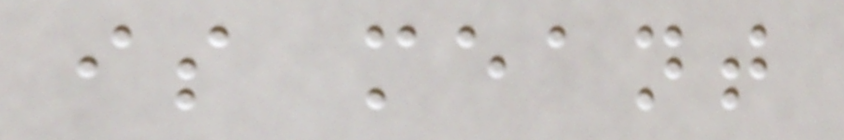is meant
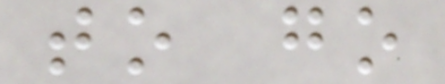to go
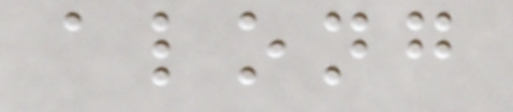along
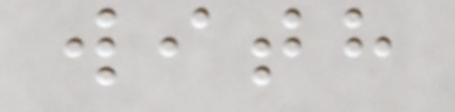with
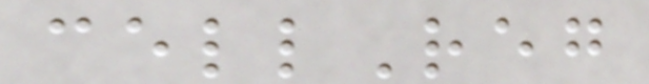cellReg
